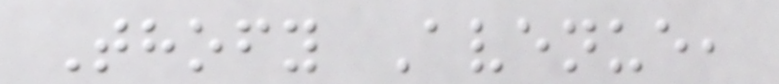Thofy Avenue,
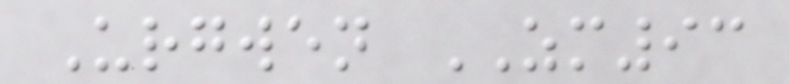Urgwen ZM93
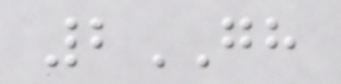2GH
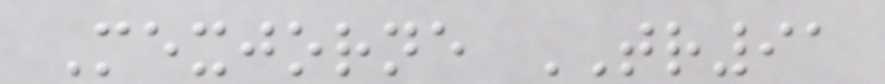Mexjorne TR91
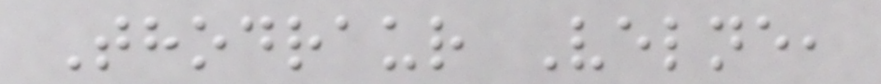Thodraur Velne,
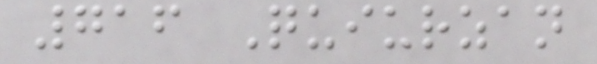716 Quiurzan
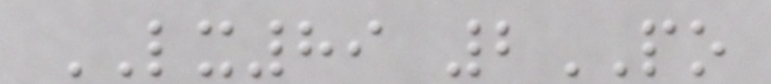LX89 2PO
